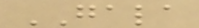GALA
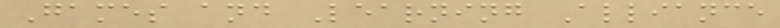Games and Learning Alliance
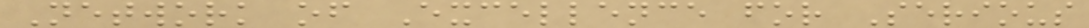Network of Excellence for Serious
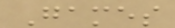Games
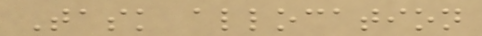Task allocation
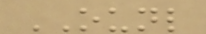OUNL
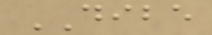DIBE
